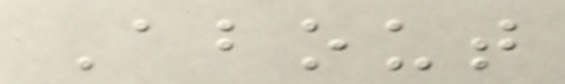About
